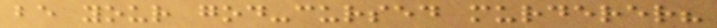be your god-cursed murderer?
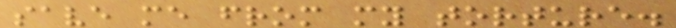save me from my torture.
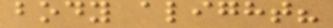body alight?
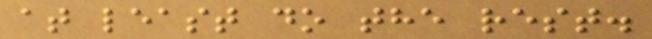at least do the rest.
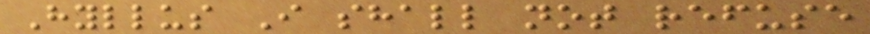Hyllus I shall not refuse
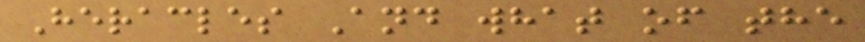Heracles And what of the
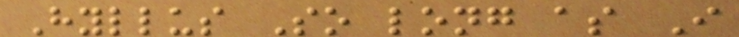Hyllus So long as I
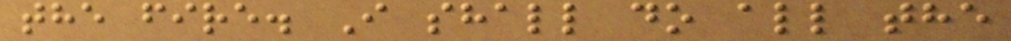the fire. I shall do all the
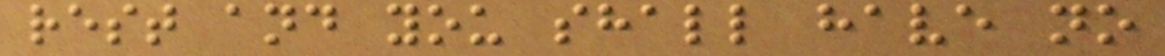rest and you shall have no
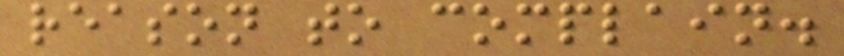reason to complain.
